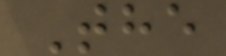The
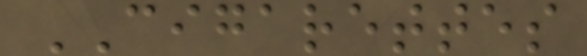CIGARETTES
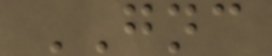GNC
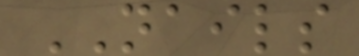NAILS
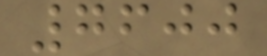7600
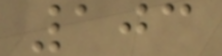103
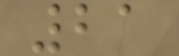21
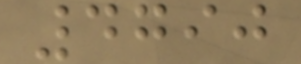4790
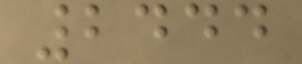2444
